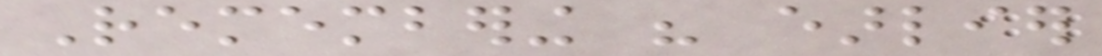Remembering his earlier
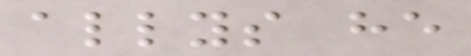allys he
